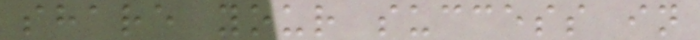share your success in
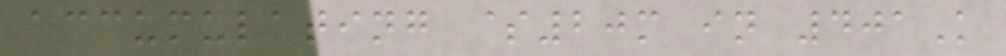accumulating $20m in 401K
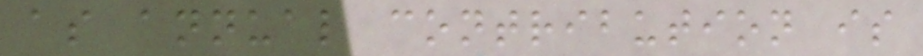as annual contribution is
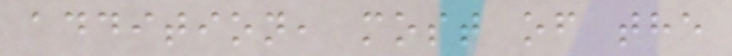addition, most of the
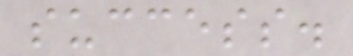success.
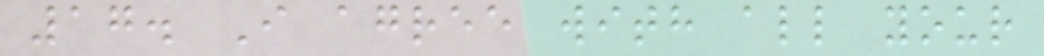17. I agree with all your
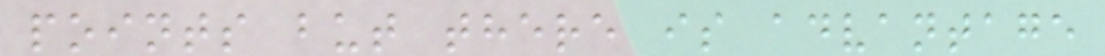points but there is advantage
